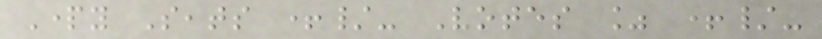Party Seats +/- Votes % +/-
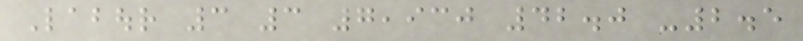Labour 3 3 7,930 42.0 -2.5
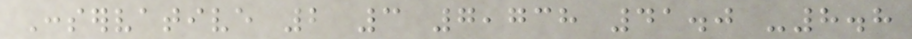Conservative 2 3 7,738 41.0 -8.8
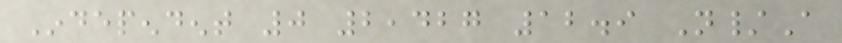Independent 0 2,427 12.9 N/A
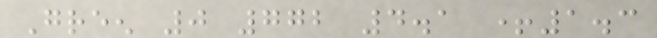Green 0 772 4.1 +1.3
